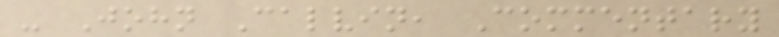- John Calvin, Commentary
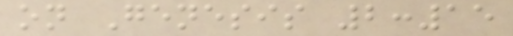on Genesis 2:15
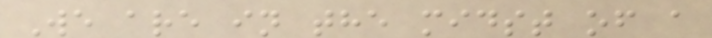We are in the midst of a
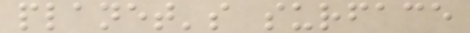planet's surface
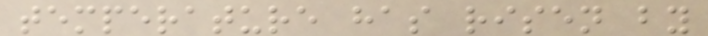temperature has risen by
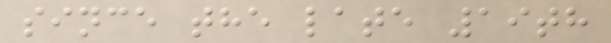since the late 19th
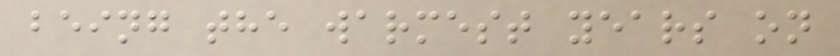being the warmest years on
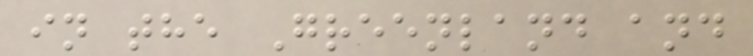in the Greenland and
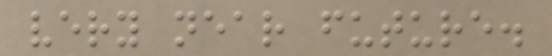very near future.
